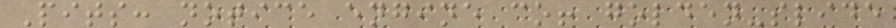Pits: notice engine co! golden-slide
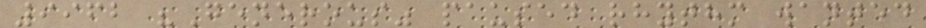9962 "Generous" paused rhythm wanted
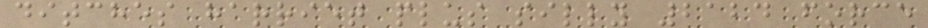ditches harriet plus silly 2124 force
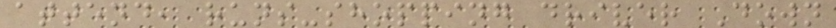attend, runs-shopping driver Down
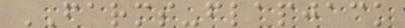FARMS-flapjack
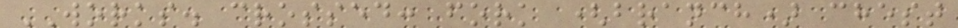WORKS. crossed: fork (branch) chest
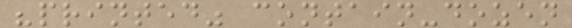"printed" contain-dozen
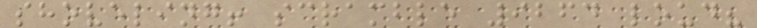shoveling! scramble 9264 loud?
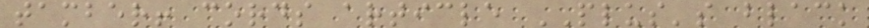tamber! cords article PLUS's black
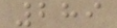289
